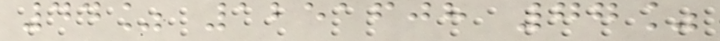44% 1251608 77%
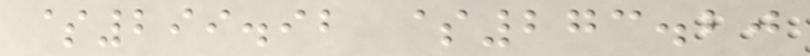$299.92 $273.20
